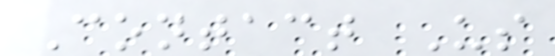Contact Us
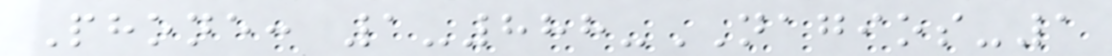Phone: 1-888-NAGIOS-1
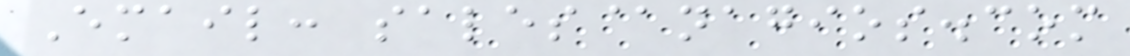Email: sales@nagios.com
